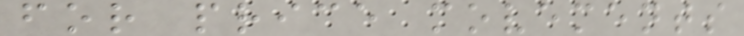for price movements
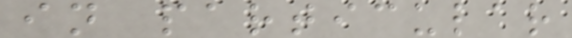in particular
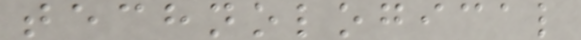technological
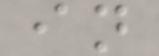in
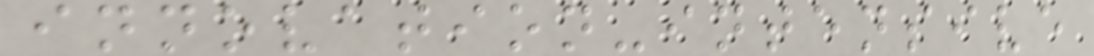innovation-intensive
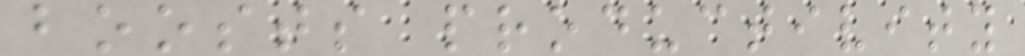boosts productivity
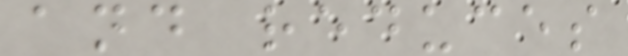and reduces
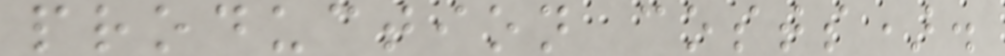production costs).
